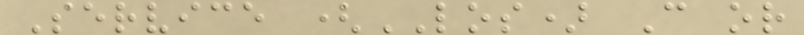Service (LOS) C or
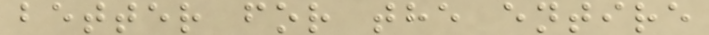better for the entire
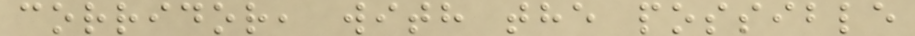corridor, with the possible
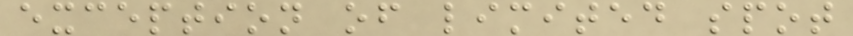exception of limited spot
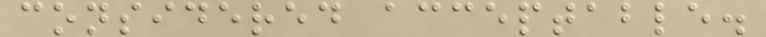considered acceptable.
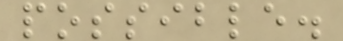possible.
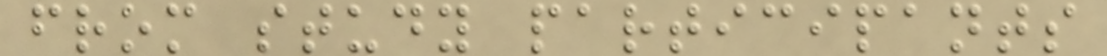from study participants
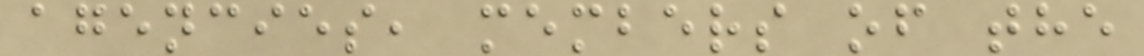agencies, members of the
